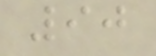90
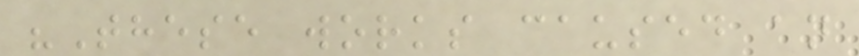"These works caused an
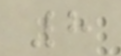8
